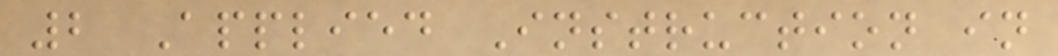2 Applied Instruction in
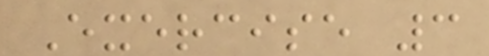Exercise 3
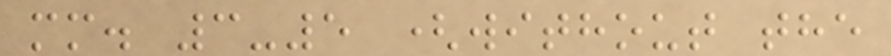mm. 3-5 (without the
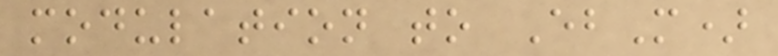modulation to EbM)
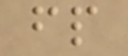fp
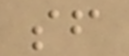sf
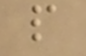p
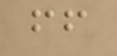ff
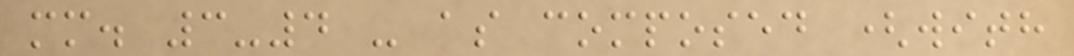mm. 3-4 - as composed (with
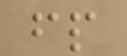fp
